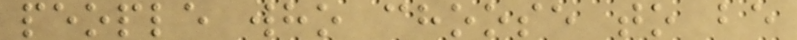people who choose to be
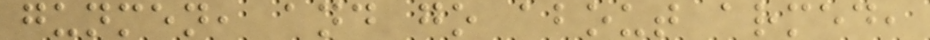gunmen, and go about armed,
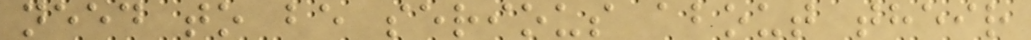need to be serious about their
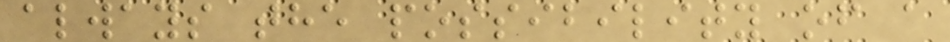always the possibility of a
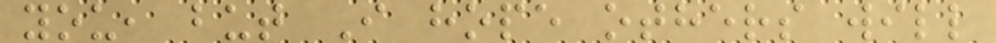you, but I hope others will
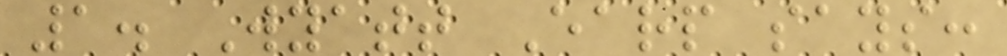1. Wyatt Earp says:
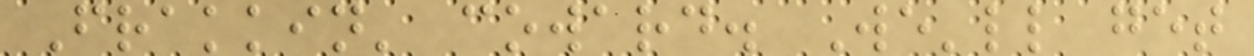Frakkin' coward. We'll get
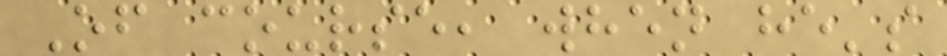Of course, when he's
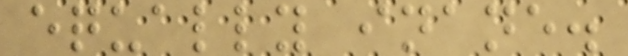equally inane.
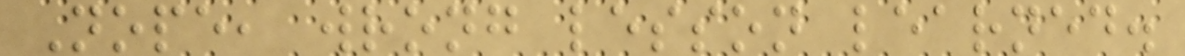Nope, wrong lesson learned.
